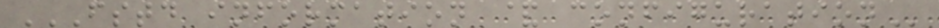FSTD INFORMATION & CONFIGURATION
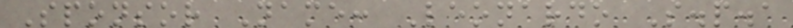Sponsor Name: Leonardo S.p.a
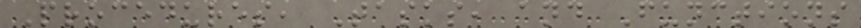Procedures, Tasks, and Functions
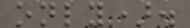only).
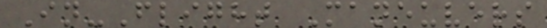In-Flight Maneuvers
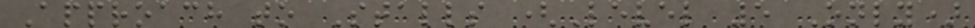Approach to Stalls (Level 5 Only)
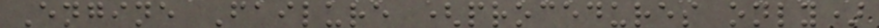Engine Failure (procedures only)
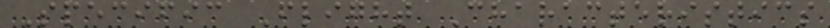Specific Flight Characteristics
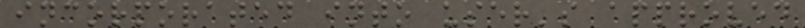incorporated into user's approved
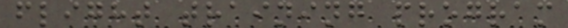flight training program
